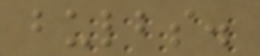bulbs.
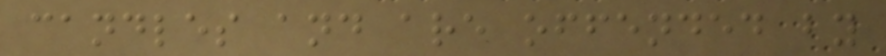candles and are offended by
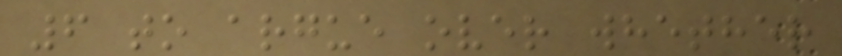6 to argue over whether
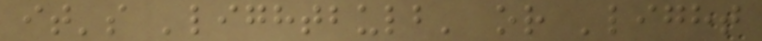it's 'lightbulb' or 'light
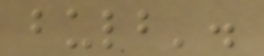bulb'.
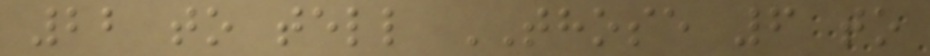22 to tell THOSE 6 to
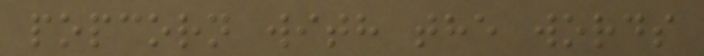popcorn with the words
